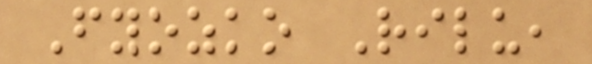Fyozko Rilu,
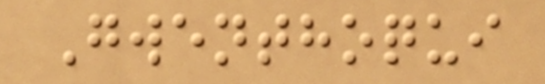Gwenthoqui
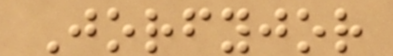Jorfyjor
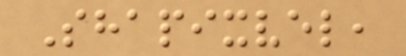Shapixvel,
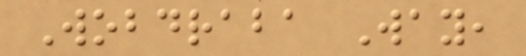Wobdraba Way,
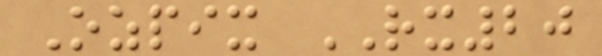Ozpix RX20
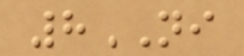8NI
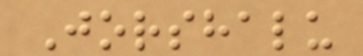Jorshalu
